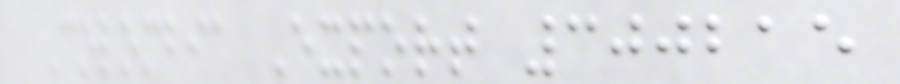Colombia Export 300215
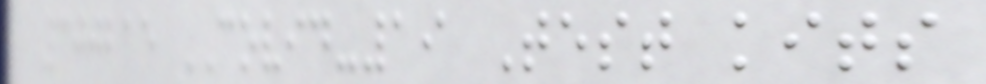300215 COVID-19 Test kits
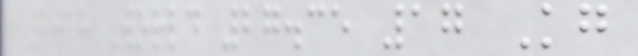2018 World 27.35 17 Kg
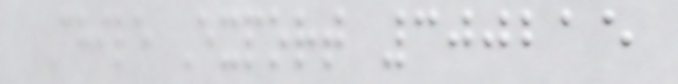Chile Export 300215
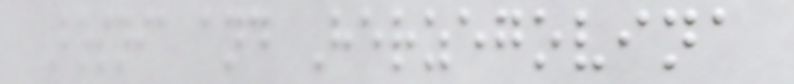Bosnia and Herzegovina
